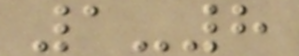1-8
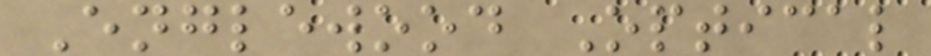Englewood Optical
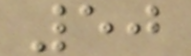50
